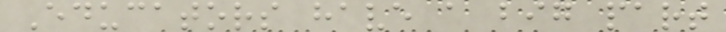Educators have a big part
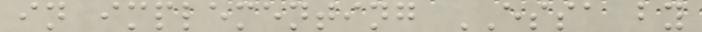in implementing ESSA by
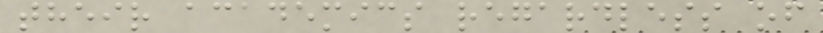their academics regardless of
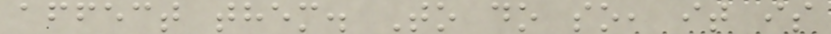affect them. To do so, it is
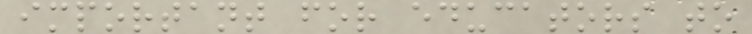important for educators to
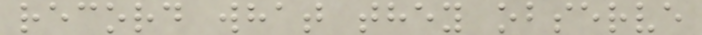record what they observe
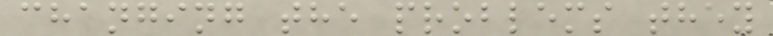changing the problems they
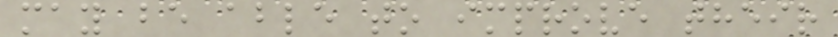may be able to improve their
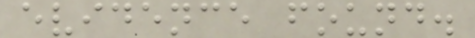evidence found.
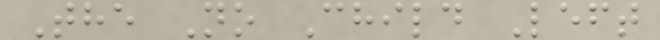The No Child Left
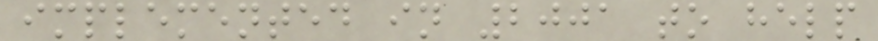implemented in 2001 to help
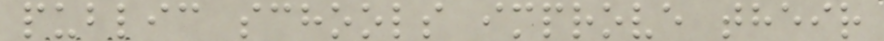public schools improve their
